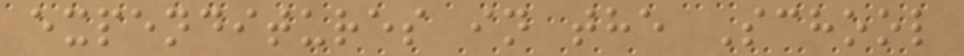expenditures in the School
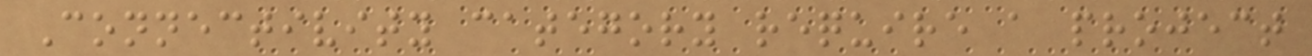Connectivity category require a project
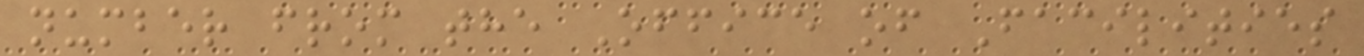number from the Office of Facilities
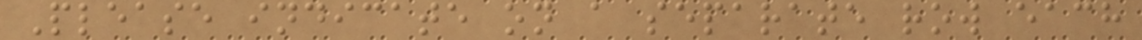Please indicate on a separate row each
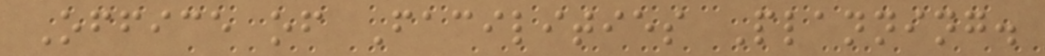Office of Facilities Planning.
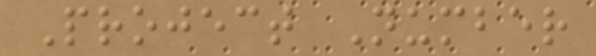Project Number
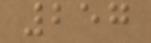257
